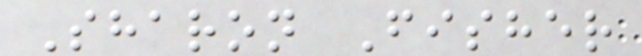Sharon Fisher
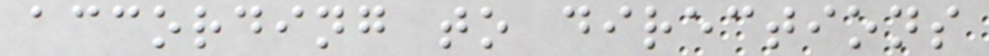according to directions
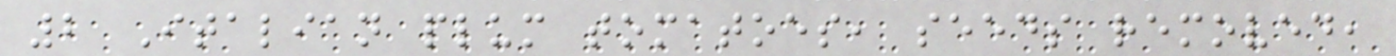2 Italian plum tomatoes, seeds removed,
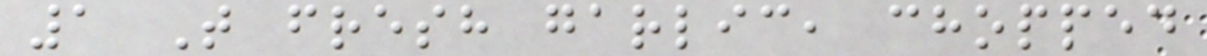1 T fresh garlic, chopped
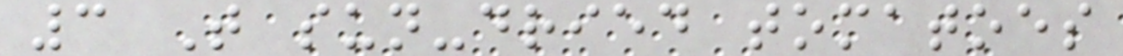3 T sun-dried tomatoes
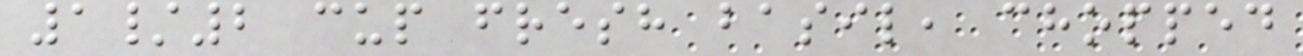1/2 cup fresh basil, chopped
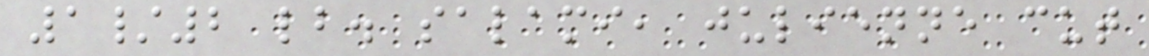1/2 lb. salami, julienne cut
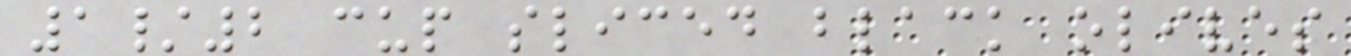1/2 cup sliced black olives
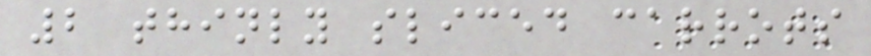2 thinly sliced carrots
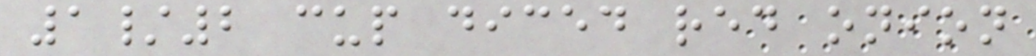1/2 cup diced red onion
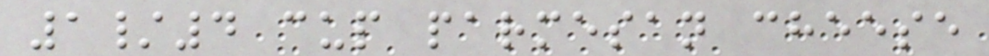1/4 cup parmesan cheese
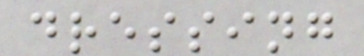dressing
